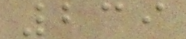239
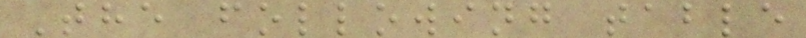The following table
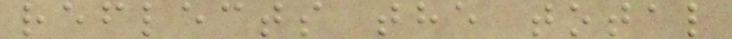reflects the total
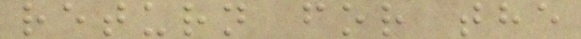return for the
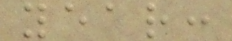year:
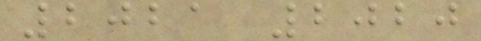2021 2020
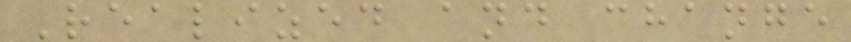Realized and change
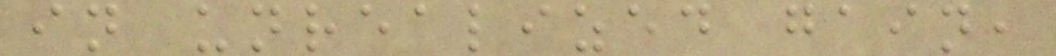in unrealized gain,
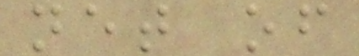net of
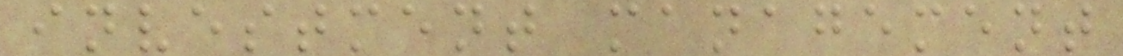investment management
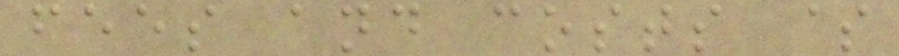fees and costs $
